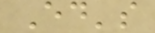Ed's
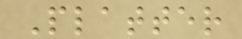Platter
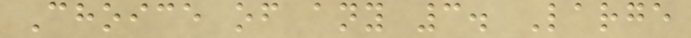Choice of any 3. Large
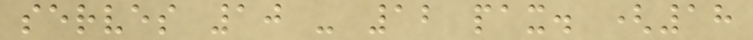serves 10 - 12 pax. (18
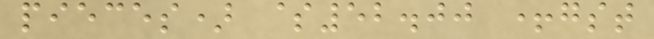pieces) $52.00 +gst
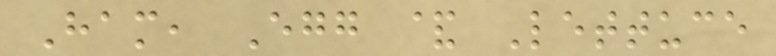Ham, Egg & Lettuce
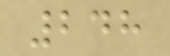248
